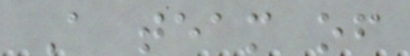A team of
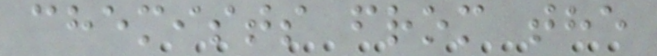chemists from the
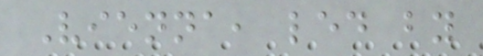Vienna, led by
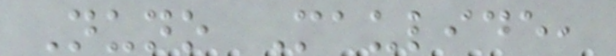Nuno Maulide,
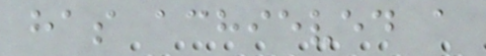has achieved a
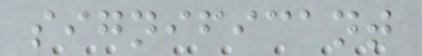significant
